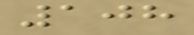108
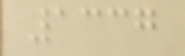1337
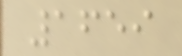1659
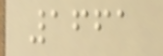1661
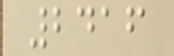2416
